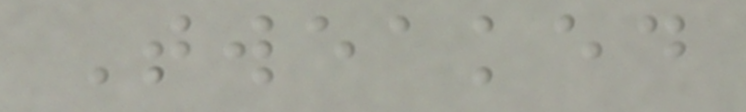Tweaked
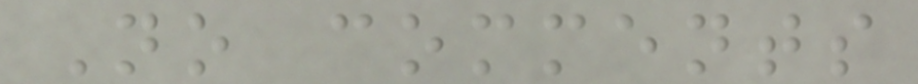No comments
